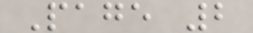Page 2
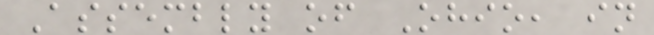Assembly of Ohio, in
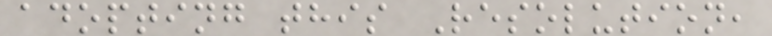adopting this Resolution,
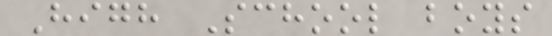High School boys
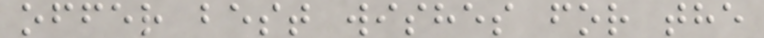offer best wishes for the
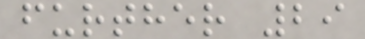further 29
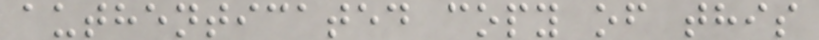authenticated copy of this
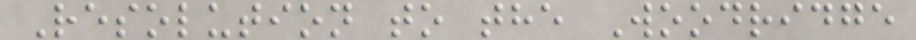Resolution to the Woodridge
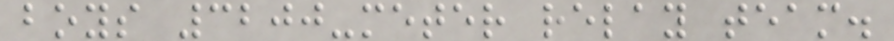boys 3200-meter relay team.
